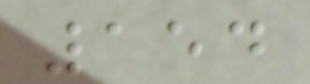154
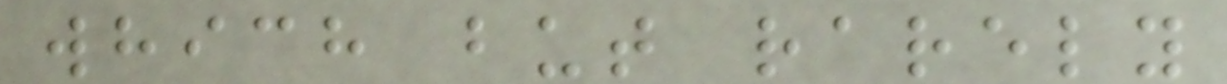which but rarely
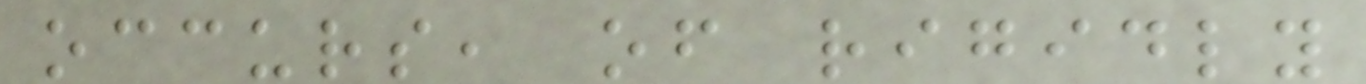occurs, of rigidly
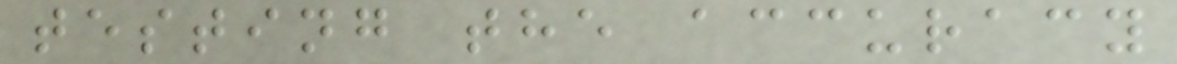testing the accuracy
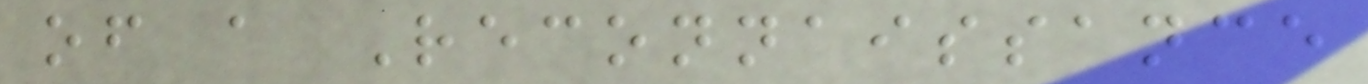of a Reconnaissance
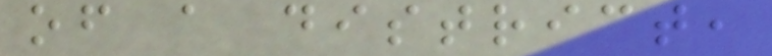of a district,
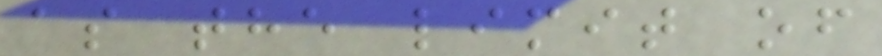as the limit of
